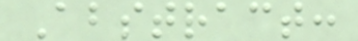Abstract:
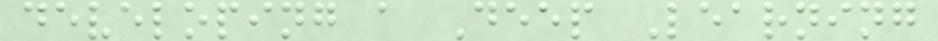developing a Deep Learning
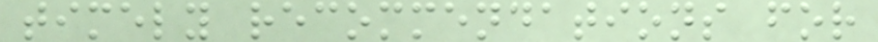timely recommendations for
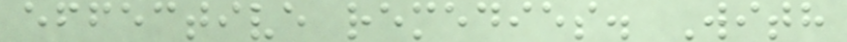effective remedies. With
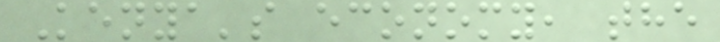Kenya's economy, the
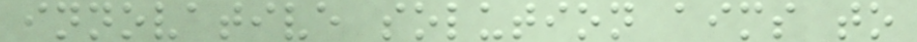innovative solution aims to
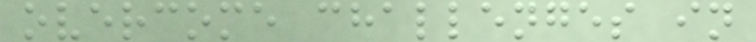overcome challenges in
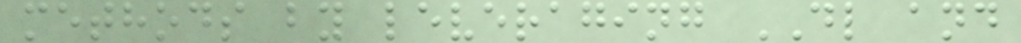methods by leveraging DL and
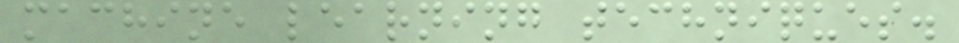machine learning techniques.
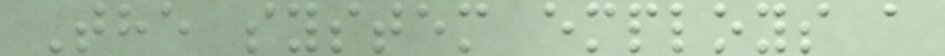The system employs a
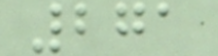271
